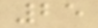25
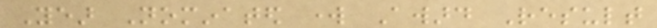Year Nominated work Award Result
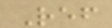Ref
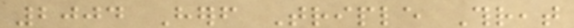2004 Herself Triple Threat
